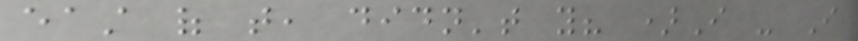east of that, didn't you? )I - I
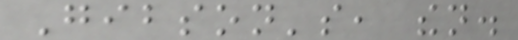Gibson's, then.
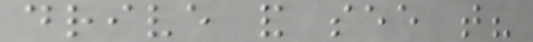drive and see that?
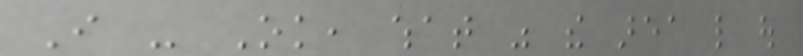I - Ok, what was the area like out
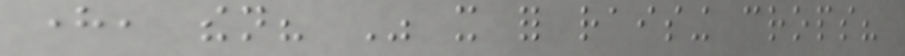here, then? Was it for raising crops?
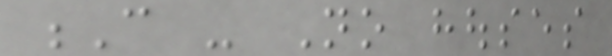C - No houses
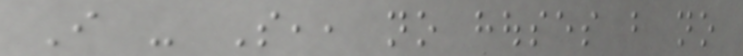I - So,, no houses but no
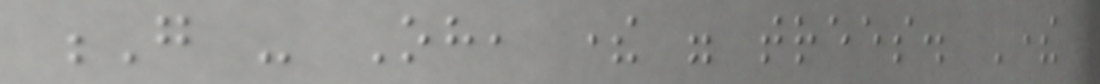G - Oh, there were trees. There
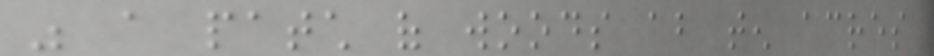was a patch of woods about ten acres
